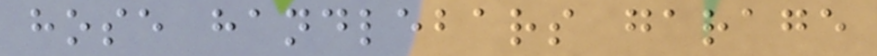hose handlebars garage
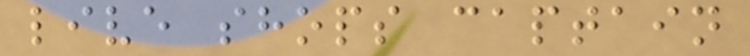live shops captain
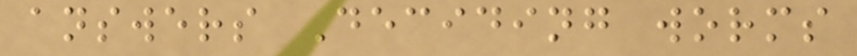answers Deciding worms
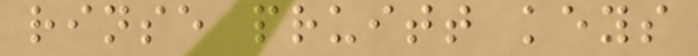rinse pruitt keys
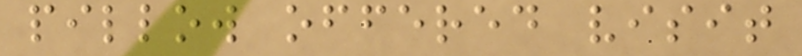pillow offered visit
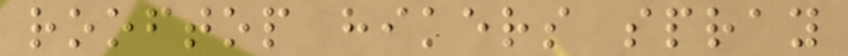rooftop hikers spray
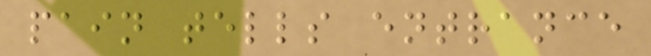pain tells entrance
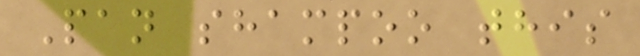Pan shampoo this
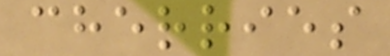cherries
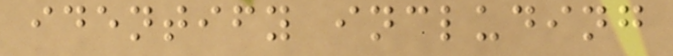identify including
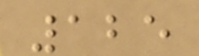125
